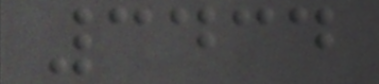3434
